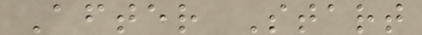After Start
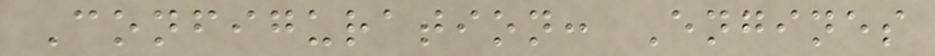Configuration: Engines
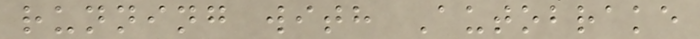running with Autobrake
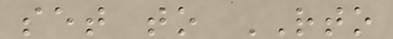set to RTO
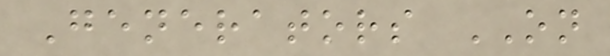Generators ON
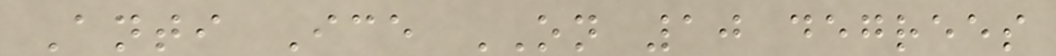Anti Ice ON 10 degrees
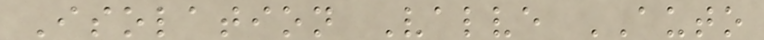Isolation Valve AUTO
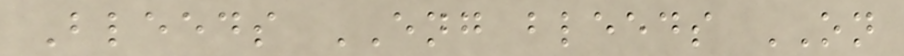Bleeds ENG bleeds ON
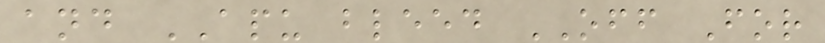and APU bleed OFF For
